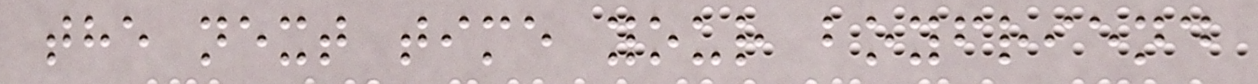the next time your boyfriend
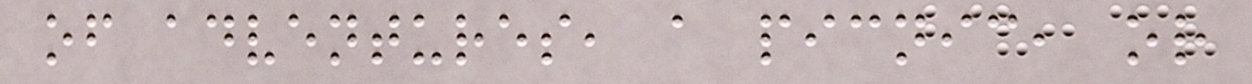of adventures, a picnic, or
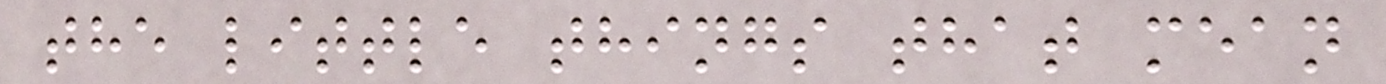the little things that mean
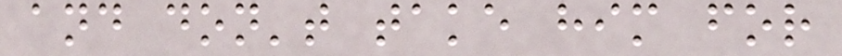and don't take him for
